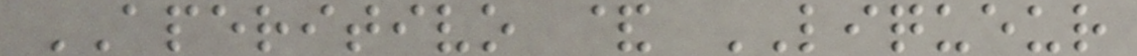APERITIVO & LIQUEUR
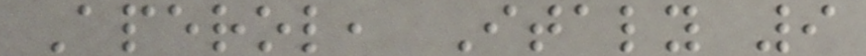Aperol, Italy 9
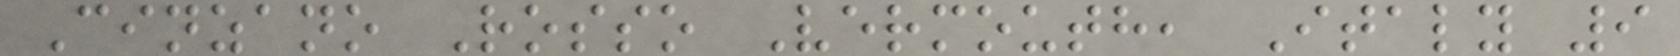Cinzano Rosso Vermouth, Italy 9
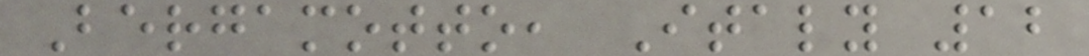Bergamotto, Italy 12
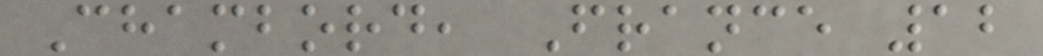Chambord, France 12
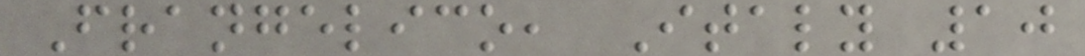Frangelico, Italy 10
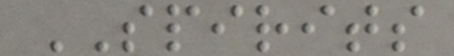SPIRITS
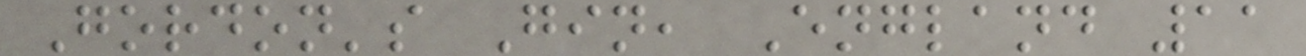Gordon's Gin, England 11
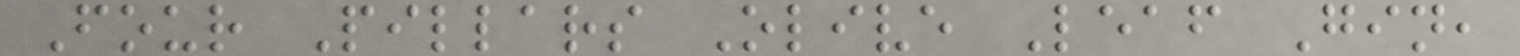Four Pillars Olive Leaf Gin,
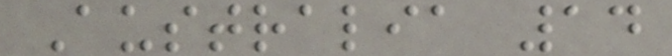Australia 14
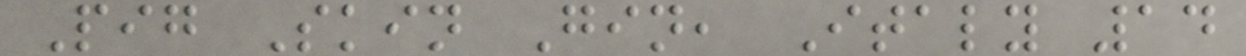Pig Skin Gin, Italy 14
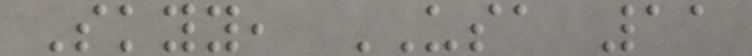Skyy, USA 11
